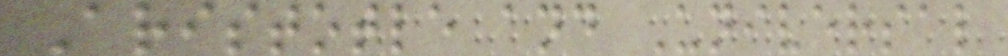Aristotle and Universal
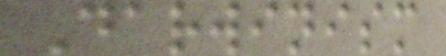Darwinism
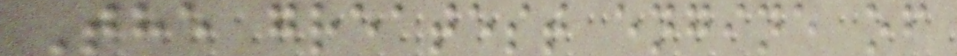The greatest engine of
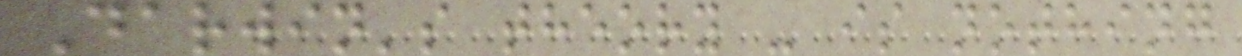Darwin's theory - is nothing
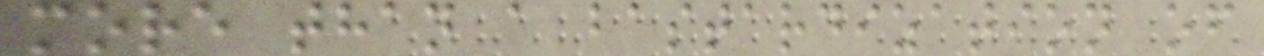more than a bastardization of
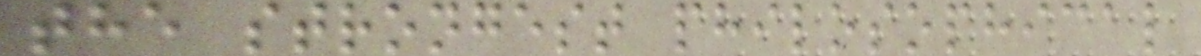the strongest philosophical
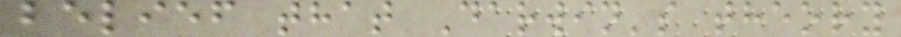belief that Darwin's theory
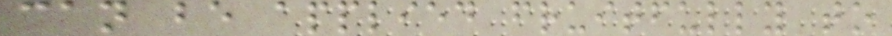can be applied fruitfully to
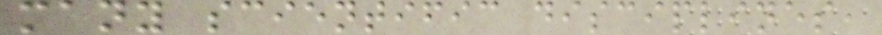many scientific disciplines,
